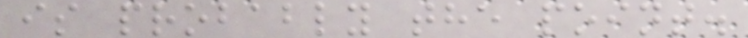is probably the point.
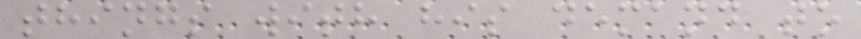things with his demand to
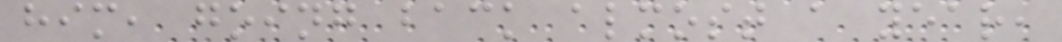him, going back almost a year,
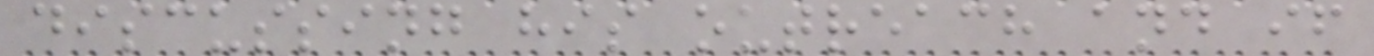discussing his outreach and if
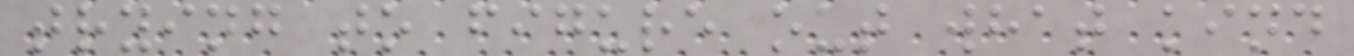trying to figure out what kind
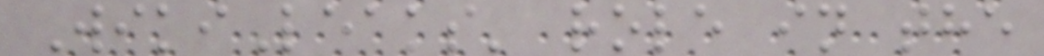WikiLeaks' role in the
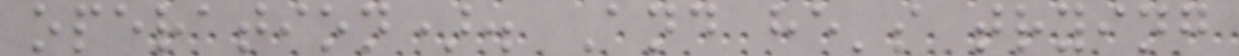operation). And he's trying
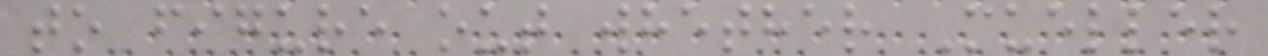to figure out whether Mueller
